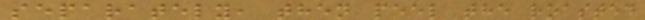separately, then peel the roasted
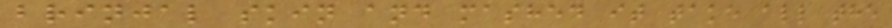brinjal skin and mashed it take all the
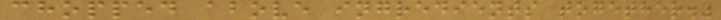chopped above ingredients together."
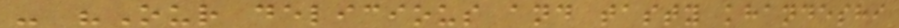- "Our delicious and tasty khandeshi
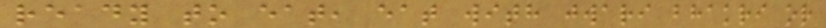ready to eat, eat with jwari bhakri or
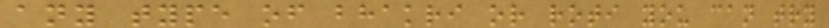any type of bhakri or roti you can try
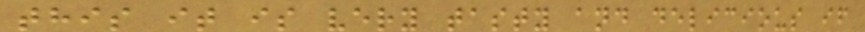this it is very tasty and delicious if
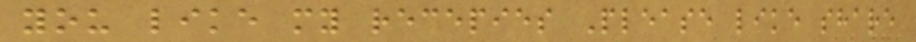you like my recepies Please like share
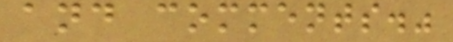and comments."
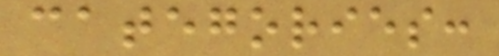categories:
